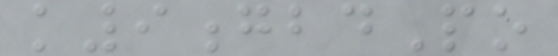k9gbdPo
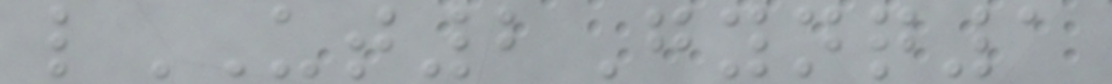lUT2Gynq1
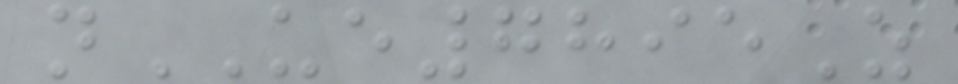nUE7895Z
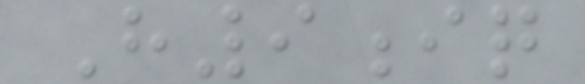H9iq
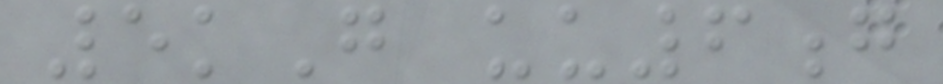5kG uu6g
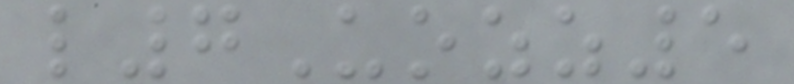l7Uozz5
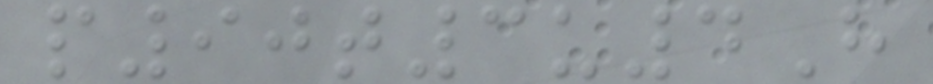p90t3u4H
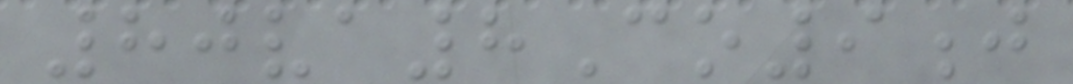80va8Co9j
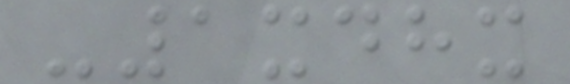-1xdhx
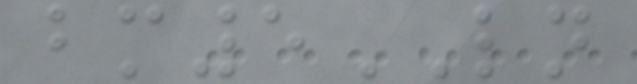bm5LN
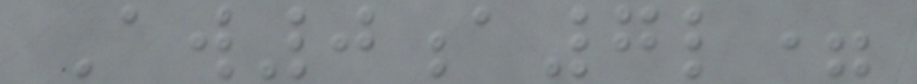Aw0a7l=
